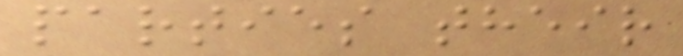parties their
